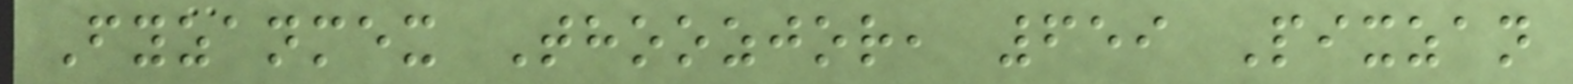Fyzanmex Thoozjor, 659 Pixzan
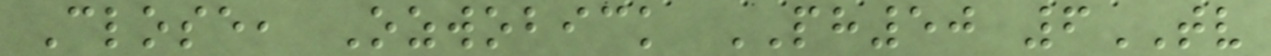Close, Ozwobick PH50 6TV
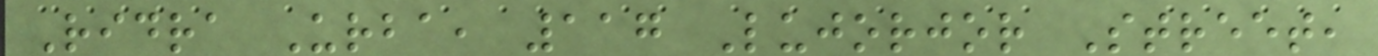Ridra Urba, 117 Lujorjor Street,
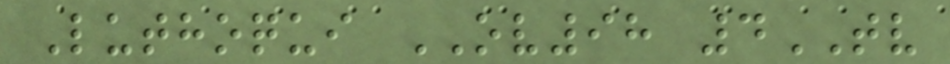Luthoqui OV98 4TV
